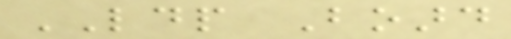LDP Board
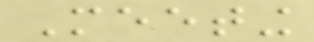Meeting
